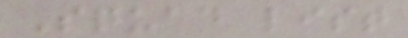Squad list
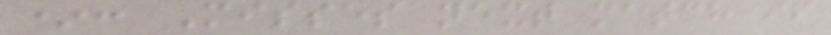*: Misses next match if
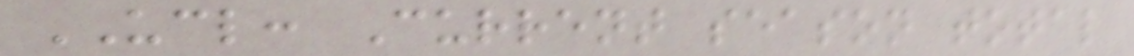UCL: Current season total
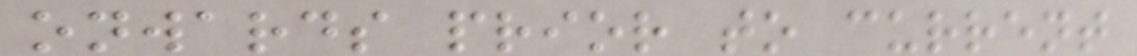onwards prior to current
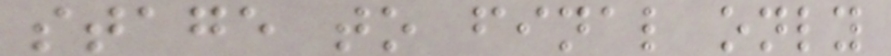stage to final only
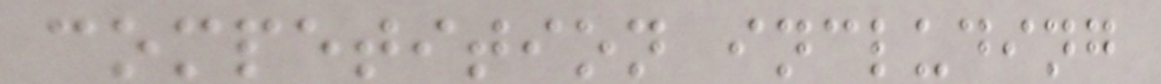competition including
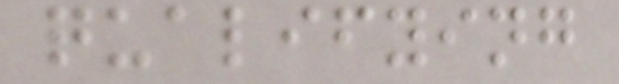qualifying
